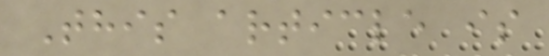This article is
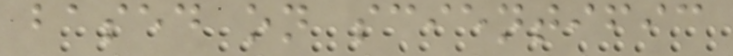based on scientific
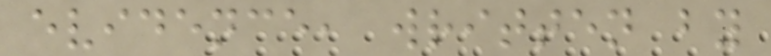evidence, written by
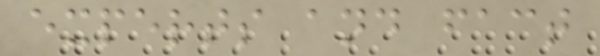experts and fact
